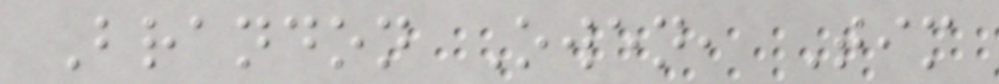Brandon Owen, Tim
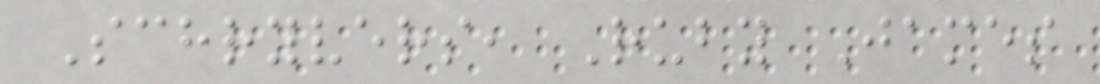Schryvers, Ruby James
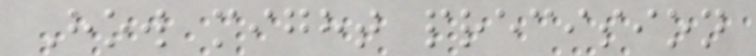How might precision
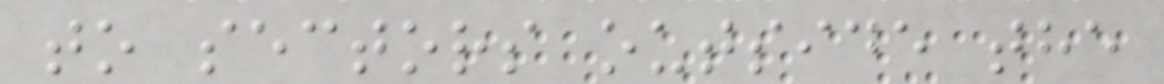to sectors outside the
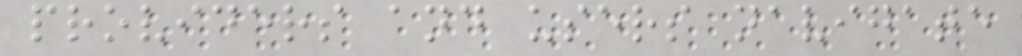providers and users navigate
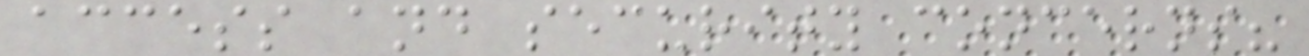access and security concerns?
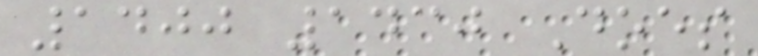1400 1430 Does
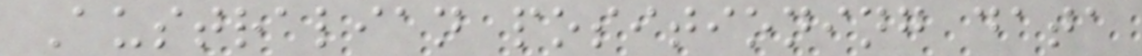Australian positioning data
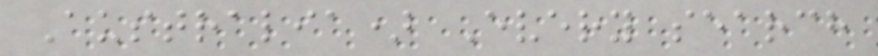Australia) Every search
